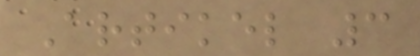Artikel 3
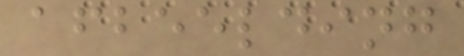afbeelding
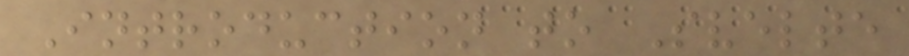Introduction to Svelte
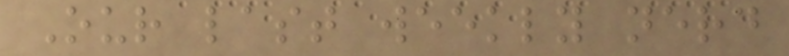Our last weekly nerd
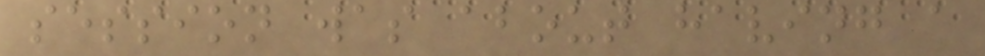session was about having a
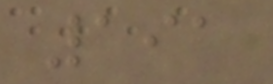191
